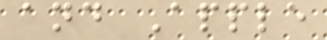and Apple
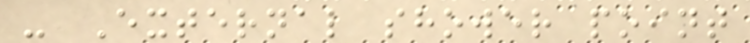- External shower point
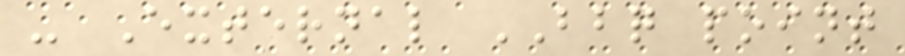- External BBQ point
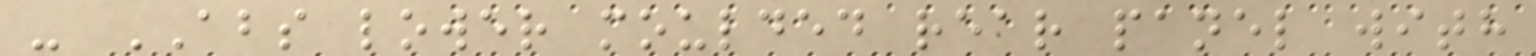- ABS lower moulded rear panel with
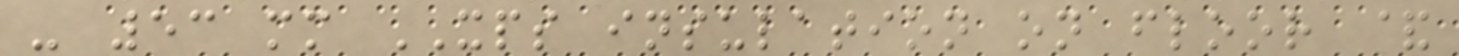- 53 mm XPS insulation on floor &
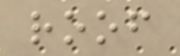roof
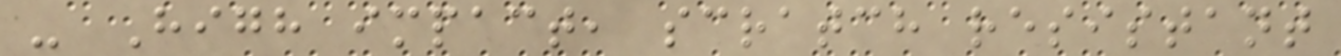- High impact, scratch resistant
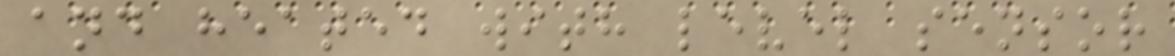and heated with level sensor
